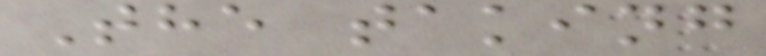The taking
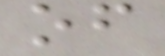of
